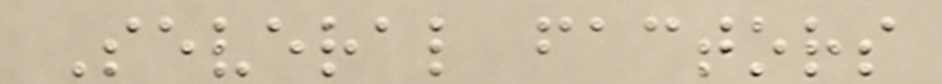Several factors
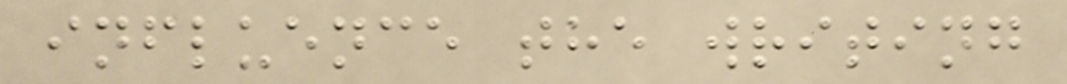influence the writing
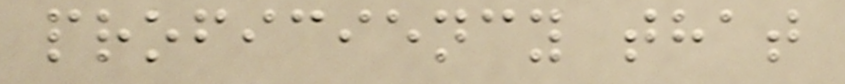proficiency that
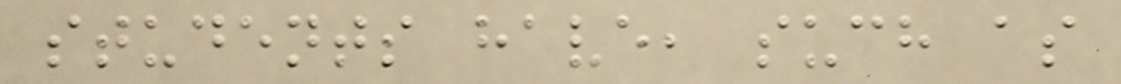students have, such as
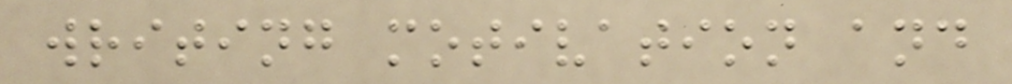writing motivation and
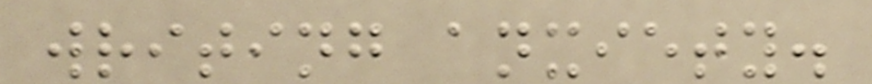writing anxiety.
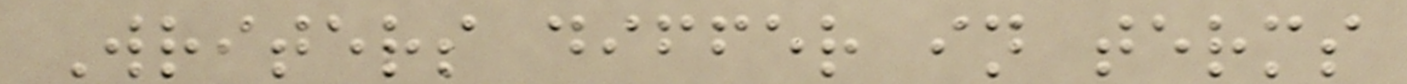Writers differ in terms
